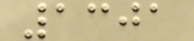1301
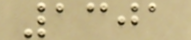1301
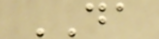DA
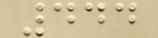444
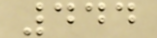444
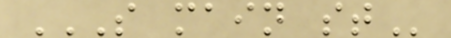S MAIN ST
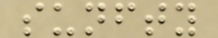sunfty
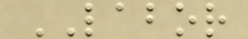LABOR
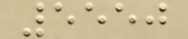5550
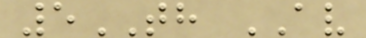5TH AV
